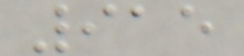915
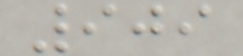909
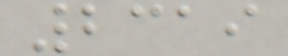2319
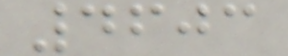4603
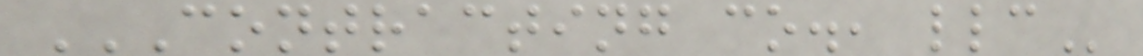CONTRACTING CO., LLC
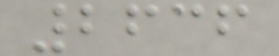2636
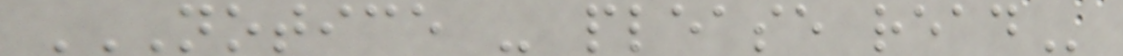NOTICE - PLEASE READ
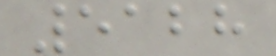5128
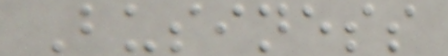Business
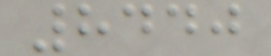8440
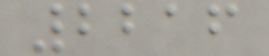2216
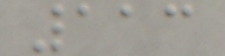113
